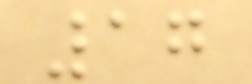17
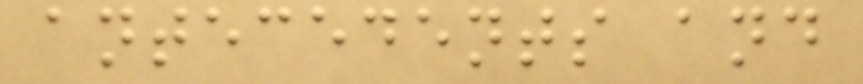antecedents and
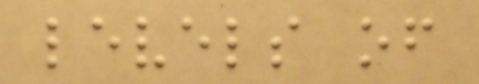levels of
